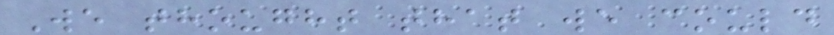We thought that we could
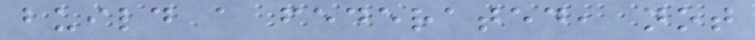build a federated, not
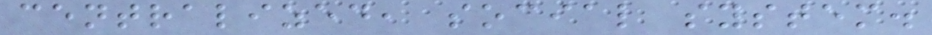centralized, social system.
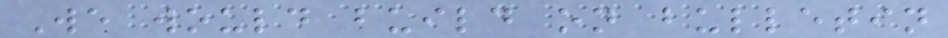We would build on bulletin
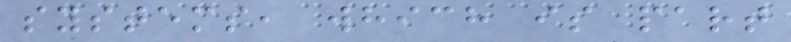systems, which is part
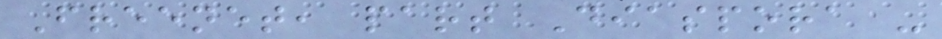Freenet, part Diaspora -
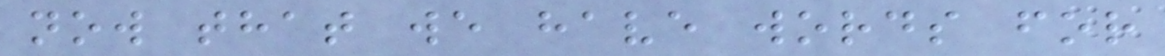now that we have words for
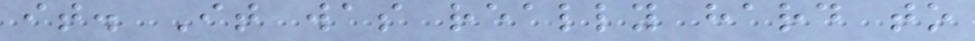it. It was really hard to
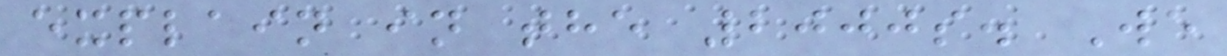explain in the 2000s. We
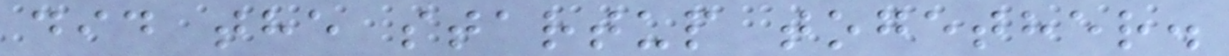did the startup together.
